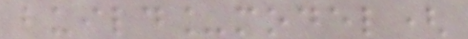build_model(
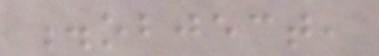.object,
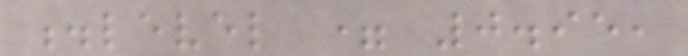.level = 0.95,
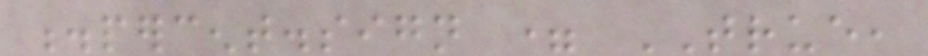.percent.sign = TRUE,
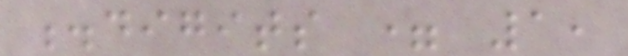.digits = 1,
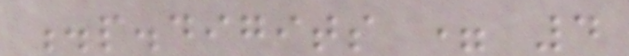.p.digits = 4
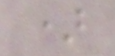)
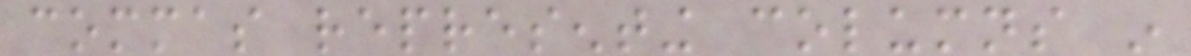commas representing columns in
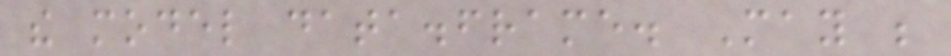the model data.frame. May be
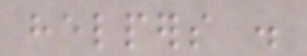helpers .
